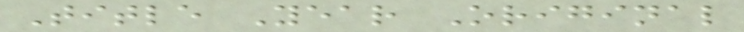Title Year Original
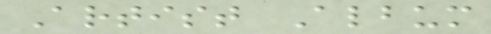Artist Album
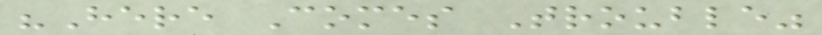"Here Comes Trouble"
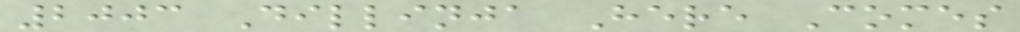2003 Dillinja Here Comes
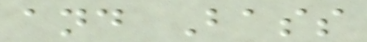and Bass
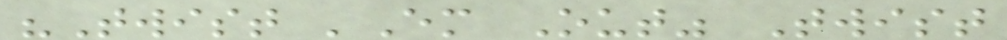"Twist 'Em Out" Twist
